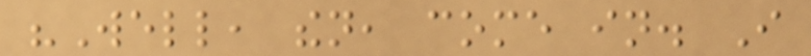"Well, then, come in. I
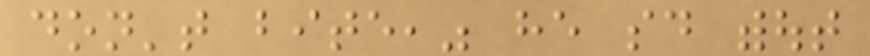don't bite," he said without
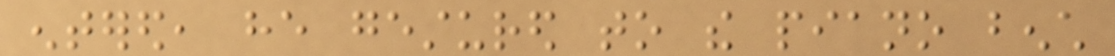entered, he gestured to the piano bench
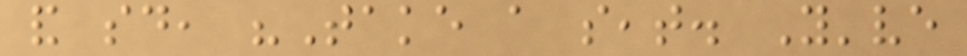and said, "Take a seat. You've
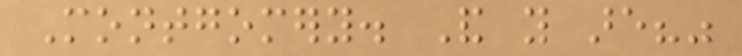Montgomery. And you are?"
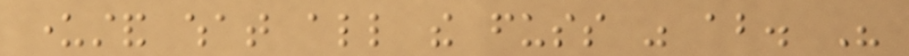understand what all the fuss was about. His
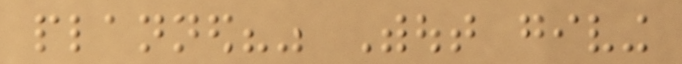planned?" Without giving
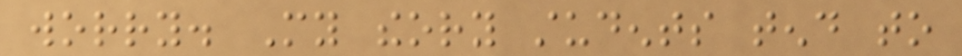worry. My theory students tend to
